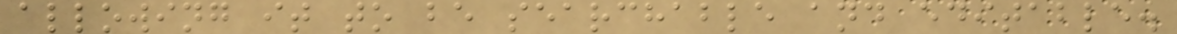allowing it to be searchable and editable.
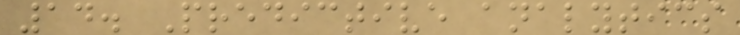14. Predictive analytics
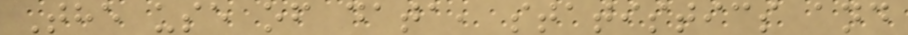The use of data, statistics and
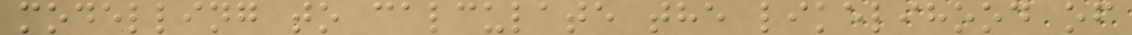modelling to calculate the likelihood of
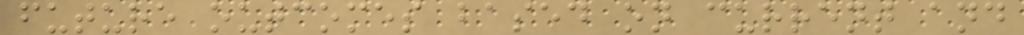future outcomes based on current and
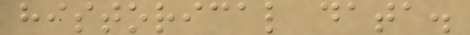historical data.
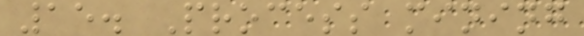15. Process mining
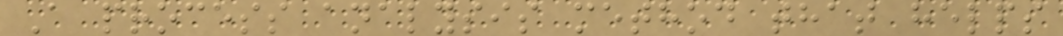A process analysis method that helps
